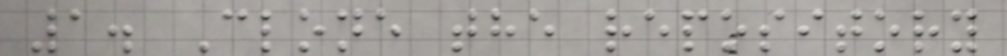1. Clone the repository
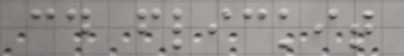cd flickit
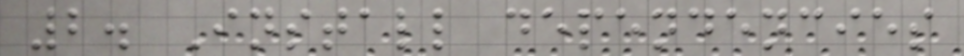2. Install dependencies
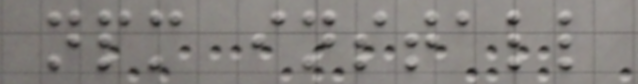npm install
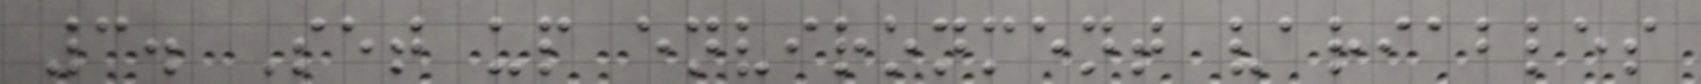3. Set up environment variables
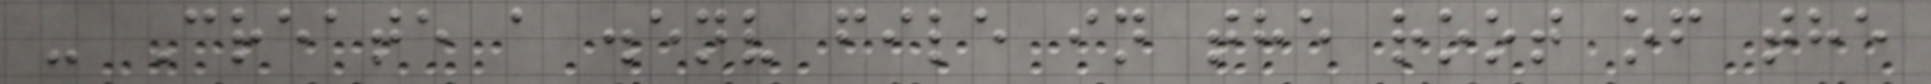- Create a .env file in the root of the
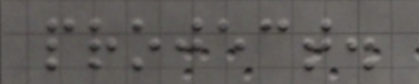project.
